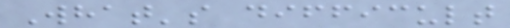What's difficult
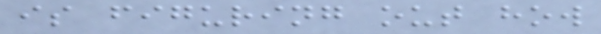is figuring out how
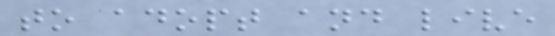to adopt and live
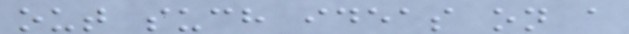out such ideas on a
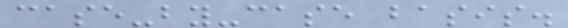case-by-case basis.
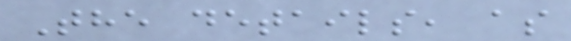The details, as
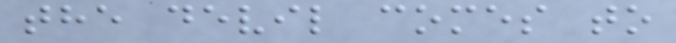the devil comes to
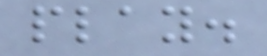play.
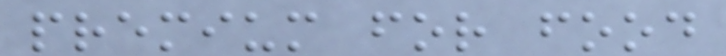premium for food
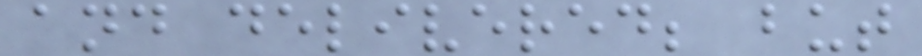and delivered; but
